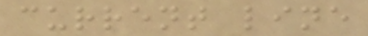current line
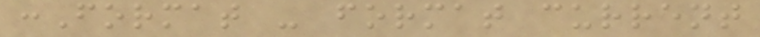:Format - format current
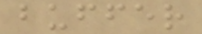buffer
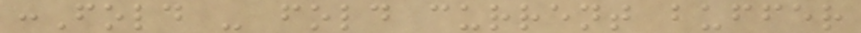:Fold - fold current buffer
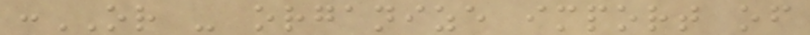:OR - organize import of
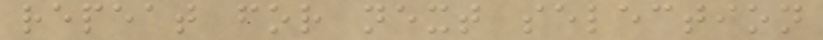repeat for next selection
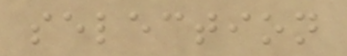selection
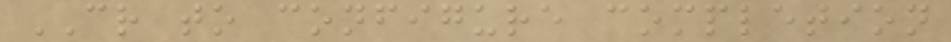CR to configure completion
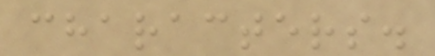characters.
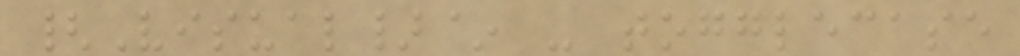{Visual}~ - togglecase
